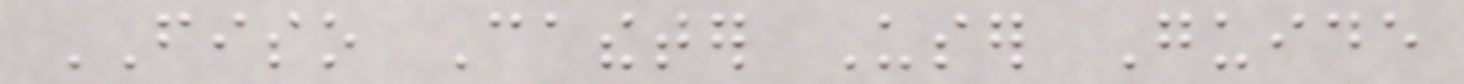FISO Catheter User Guide
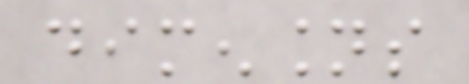dimensions
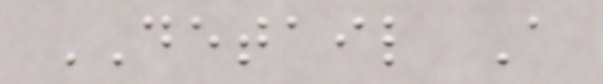DETAIL A
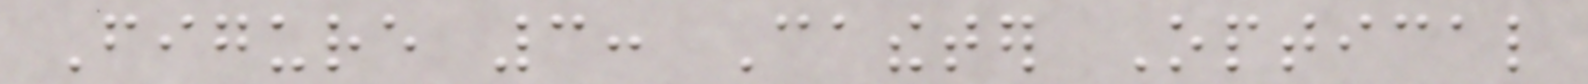Figure 3: Catheter Optical
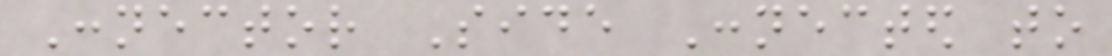Connector Side Connected to
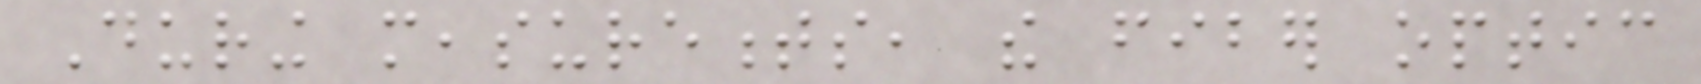During measurements, the fiber optic
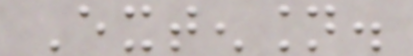Extension.
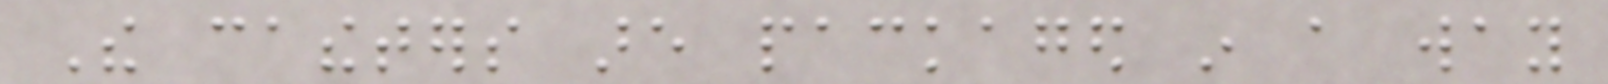The catheters are packaged in a way
